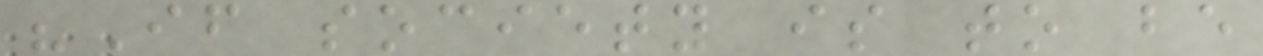"If society is to be
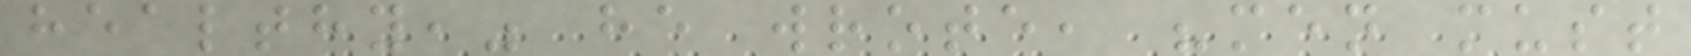healthy," he wrote, "men must
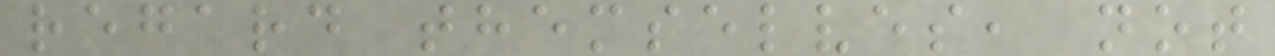regard themselves, not
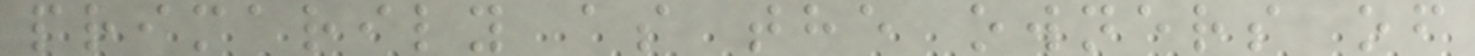primarily as the owners of
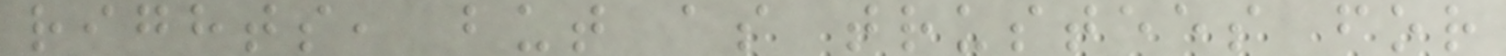rights, but as trustees for
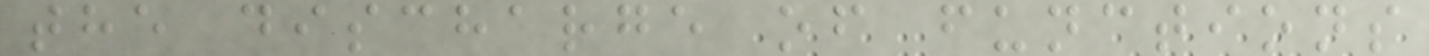the discharge of functions
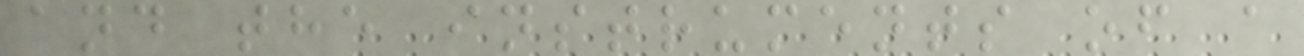and the instruments of a
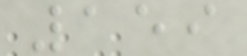159
